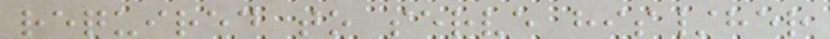required to serve his/her
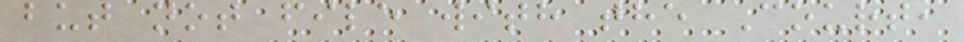but not file with the Court,
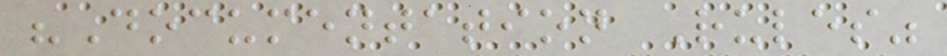"Documentation Rules"
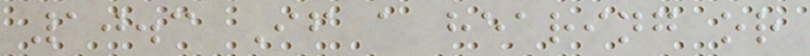10.3 If a hearing or
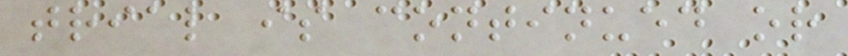trial is continued or
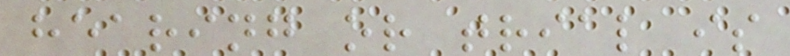hearing or trial is
